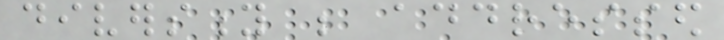diversity be addressed
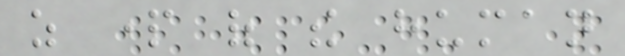as part of the human
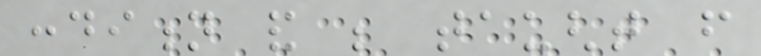condition and be taught from
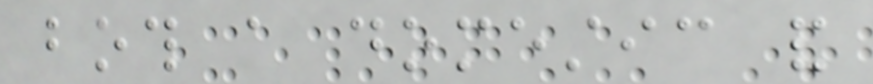both a domestic and
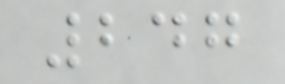247
